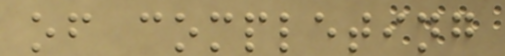of completing
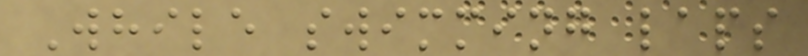While swimming laps
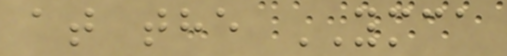at the YMCA
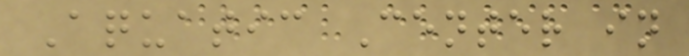Aquatic Center in
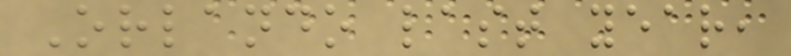Orlando last year,
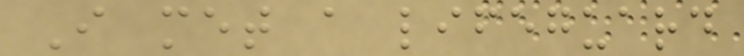I met a lifeguard
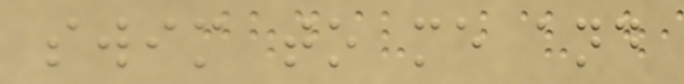swim to me and
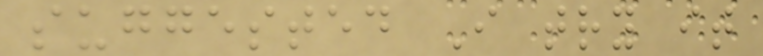suggested I try it
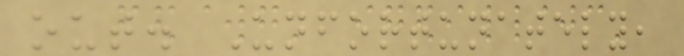out. Unfortunately,
